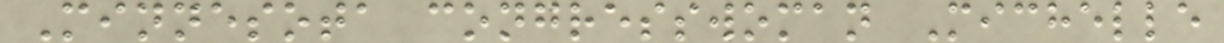Minnesota congresswoman Michelle
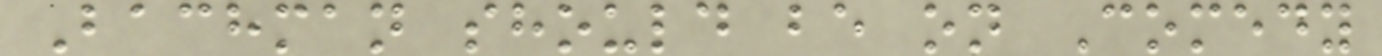Bachman should be on Comedy
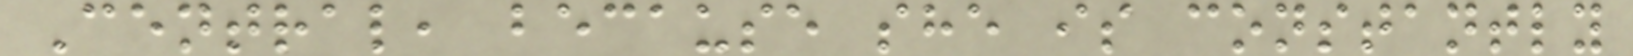Central, because she is constantly
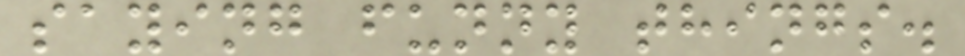saying funny things.
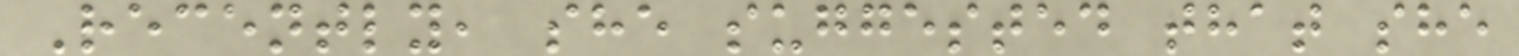Recently, she suggested that she
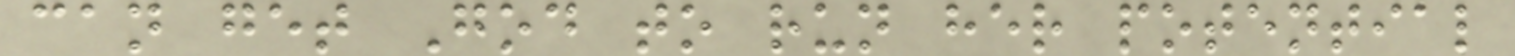can get God to run her potential
